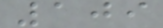109
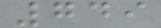749
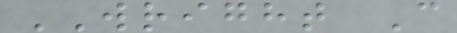WRIGHT C
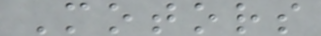Motors
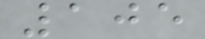105
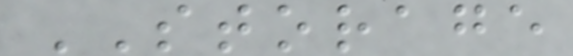STORAGE
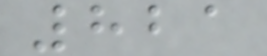821
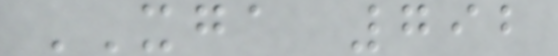XGA 792
